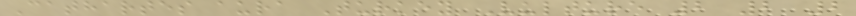Cathartes aura Turkey Vulture 2 2 2
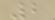2
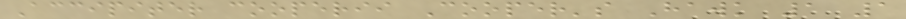Accipiter cooperii Cooper's Hawk 1 1
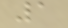1
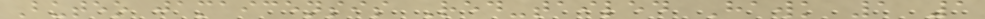Buteo jamaicensis Red-tailed Hawk 1 1
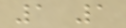1 1
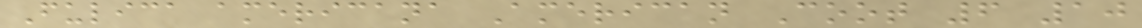Fulica americana American Coot 6 10
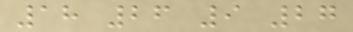18 26 9 27
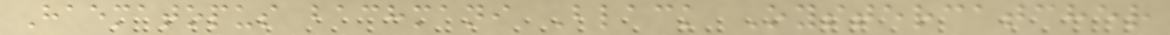Haematopus bachmani Black Oystercatcher
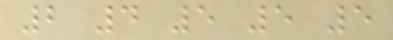2 4 5 5 5
